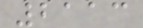2113
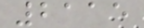2115
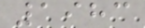1983
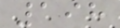198
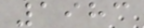1983
